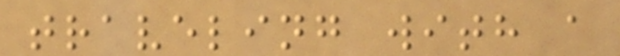traveling with a
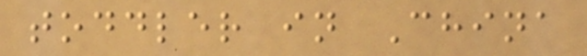toddler in China
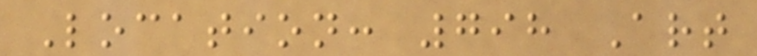Location: 798 Art
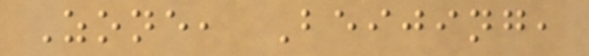Zone, Beijing,
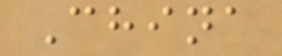China
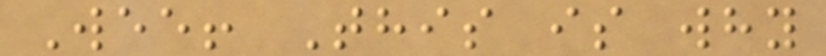Wee! This is why
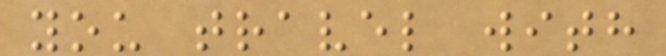you travel with
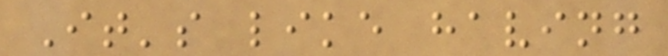It's like having
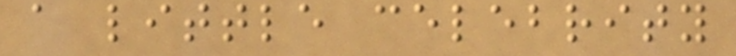a little celebrity
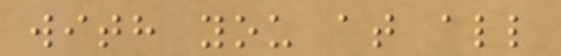with you at all
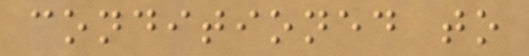conditioned to
